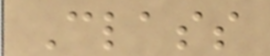Class
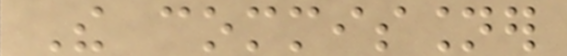The commissioner
